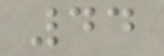44
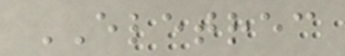ELETREC
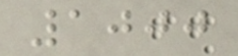1000
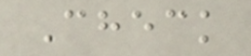Check
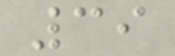39
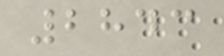2843
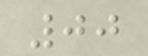00
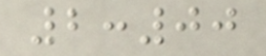2:00
